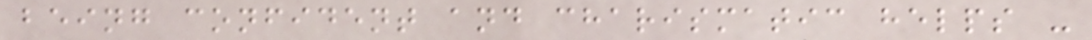being confident and charismatic helps -
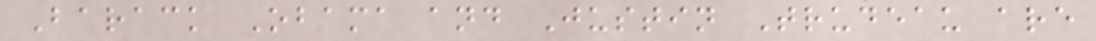Barack Obama and Justin Trudeau are
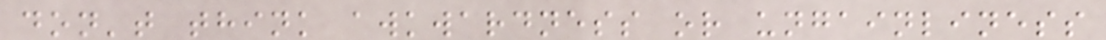don't think awkwardness or ungainliness
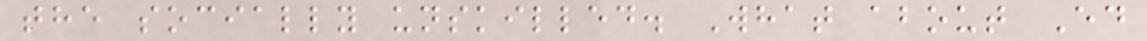the socially unskilled. What about Ed
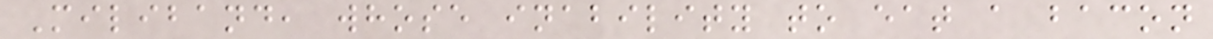Miliband, whose inability to eat a bacon
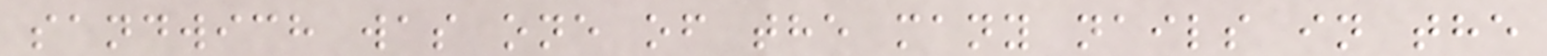sandwich was one of the many nails in the
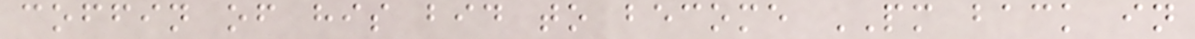coffin of his bid to become PM back in
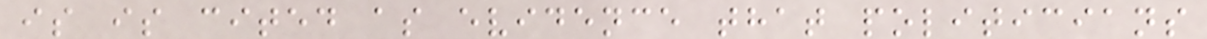is is cited as evidence that politicians
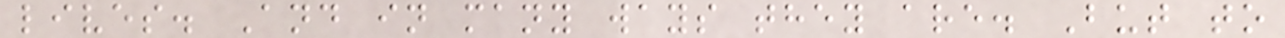lives. And in many ways they are. But to
